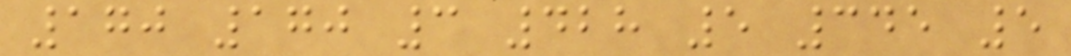170 170 3 428 5 345 5
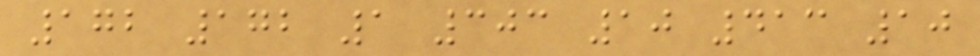172 172 1 303 10 413 10
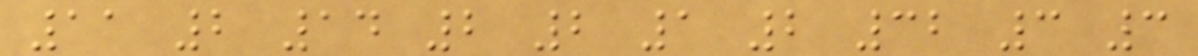11 2 14 2 2 1 2 32 3 3
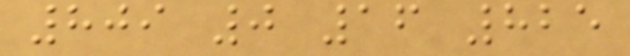809 0 16 825
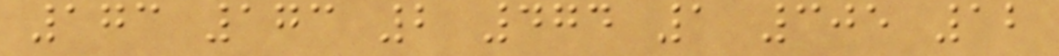173 173 2 474 1 305 12
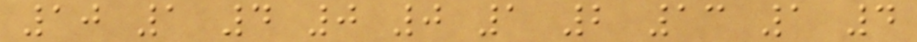10 1 4 0 0 1 2 13 1 4
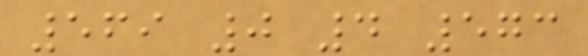569 0 4 573
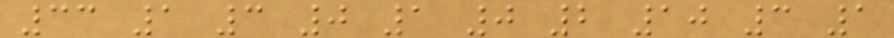33 1 3 0 1 0 2 10 3 1
